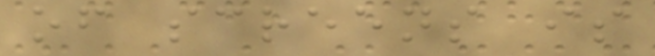of screens is
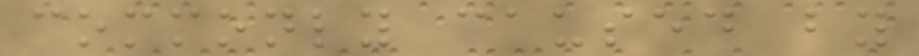commonly caused by
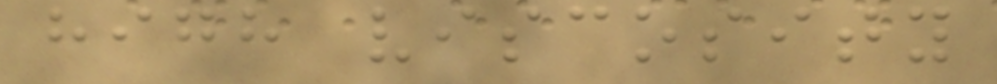high viscosity
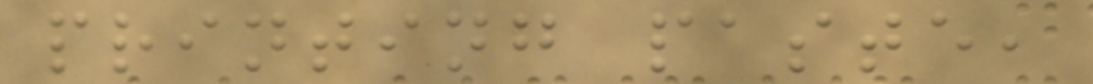printing paste,
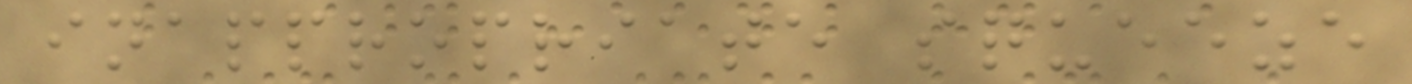inappropriate squeeze
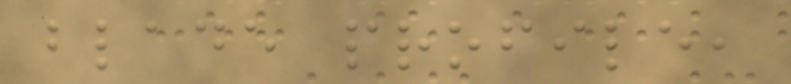blade profile,
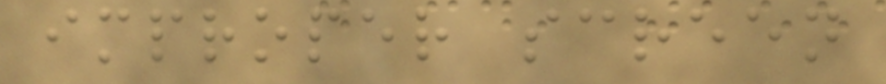improper screen
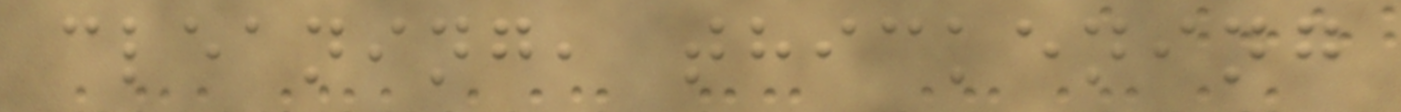cleaning, thickening
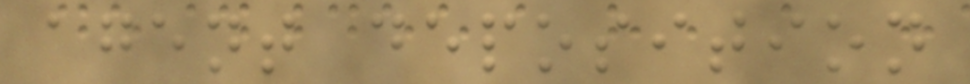agent deposition
